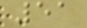51
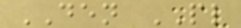DEN PL
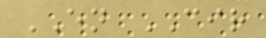EN CIR
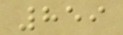859
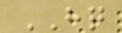HQ
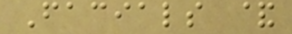Facials &
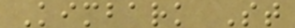Kimbark St
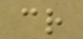cr
